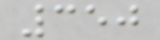350
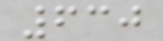630
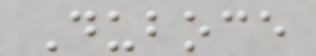Duboce
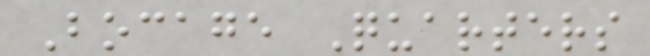Bocage Quarters
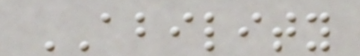ABILITY
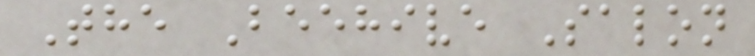The Beehive Salon
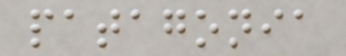patagonia
